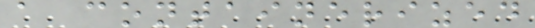a containerized
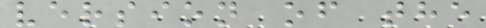version of the
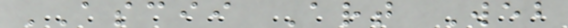ASCII Art Web
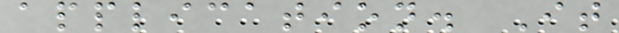application. It
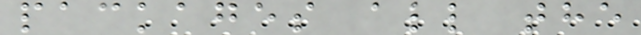packages all the
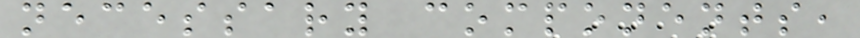necessary components,
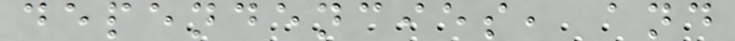dependencies, and
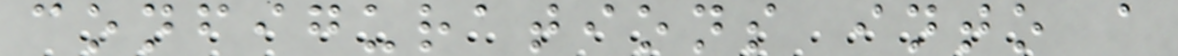configurations into a
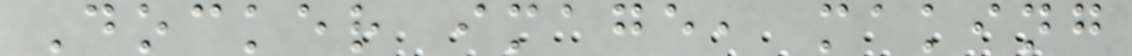Docker image, making
